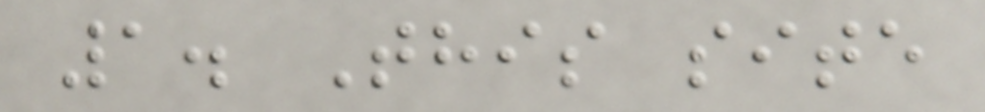1. This site
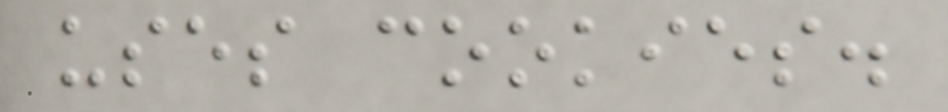uses cookies.
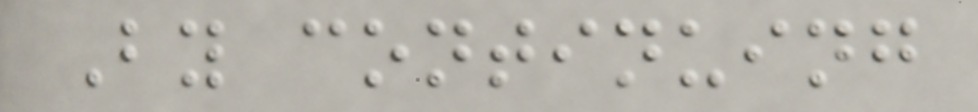By continuing
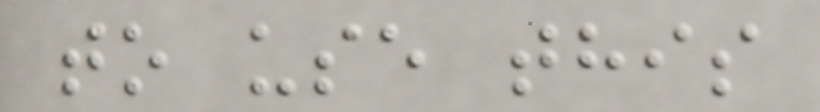to use this
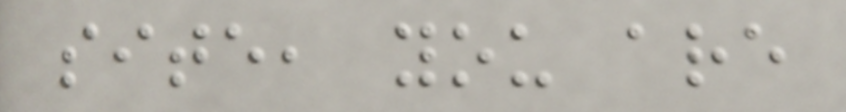site, you are
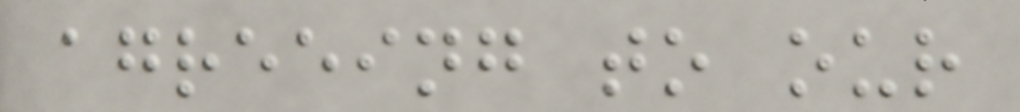agreeing to our
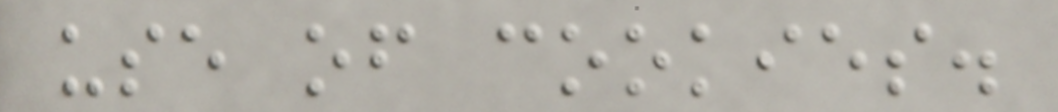use of cookies.
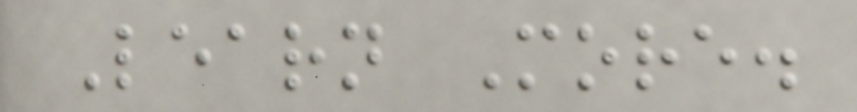Learn More.
